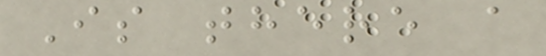Is there a
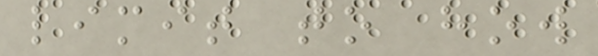limit to how
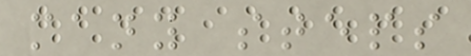many steps
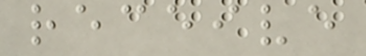receive
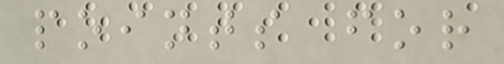points for
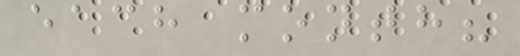each month?
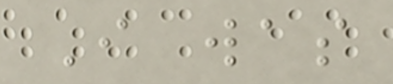I was
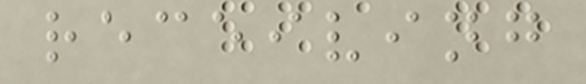receiving
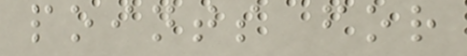points for
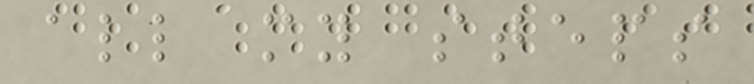all my steps
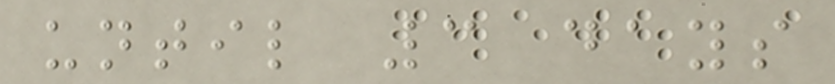until 3 days
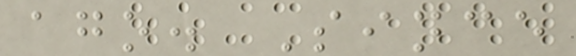ago. Since
